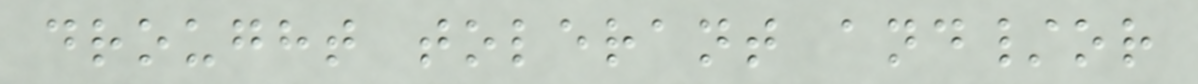drought tolerant and/or
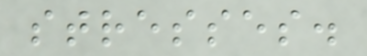stresses.
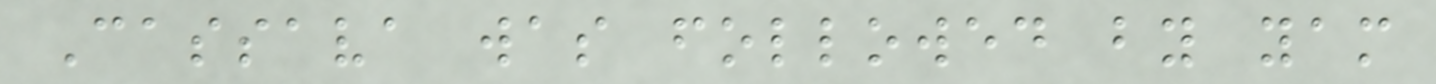Cassava was followed by yam
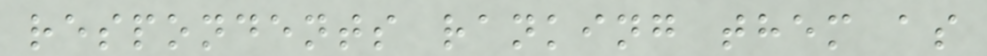respondents ranking them as
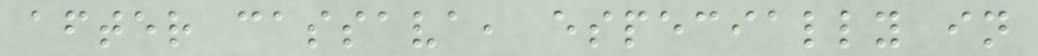after cassava, especially in
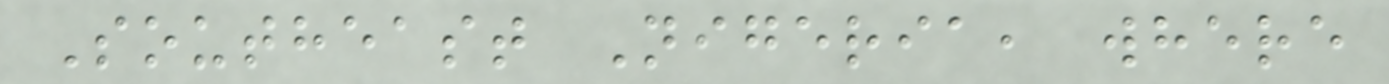Southeast Nigeria, where
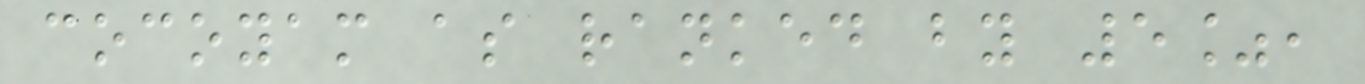cocoyam as ranked by 5%,
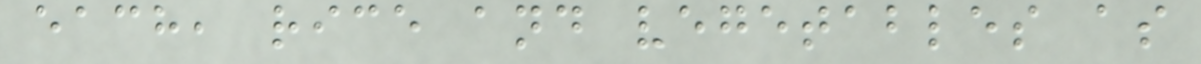each, rice and vegetables as
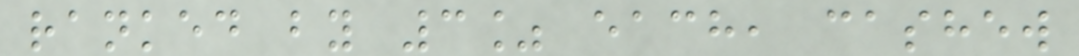ranked by 3% each, cashew
